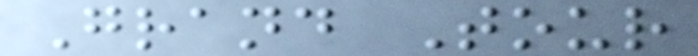Grand Tour
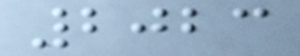2023
